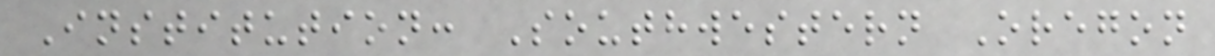Institution: Southwestern Oregon
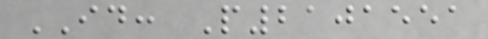ID: P2101551
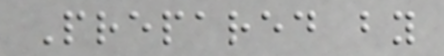Prepared by
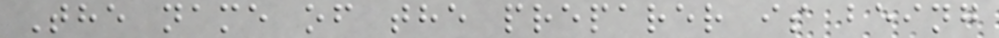The name of the preparer is being
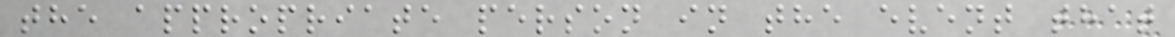the appropriate person in the event that
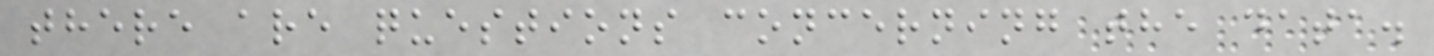there are questions concerning the data.
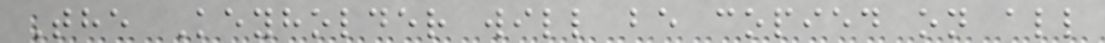The Keyholder will be copied on all
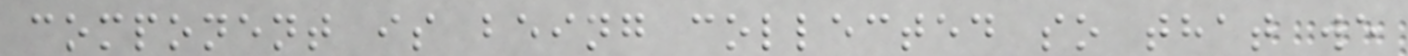component is being collected so that we
